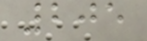205
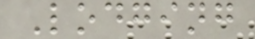Lodging
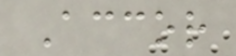Accor
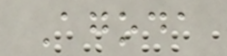Agoda
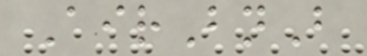AirBnB
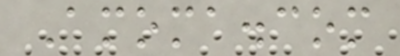Amoma.com
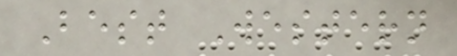Best Western
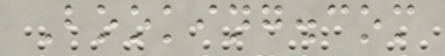Booking.com
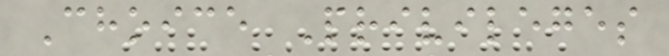Choice Privileges
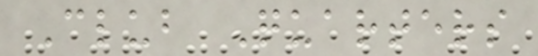Club Quarters
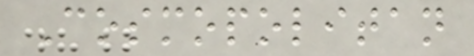Cosmopolitan
